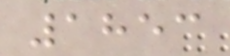1853
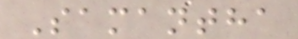Samantha
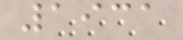1931
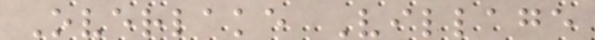Overlake Village
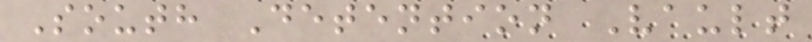South Detention Vault
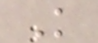K
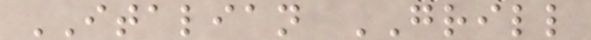ITALIAN GRILL
